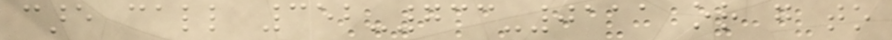care call 352-733-0111 or go to
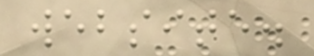website.
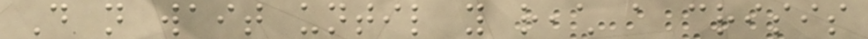Do not wait until you reach a crisis
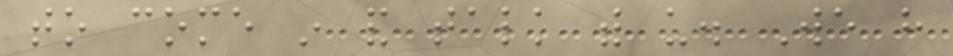to come in and talk with us. We have
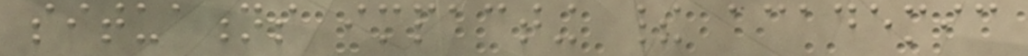situations impacting their academic
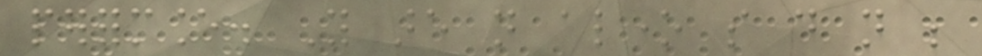performance. You are not alone so do not be
